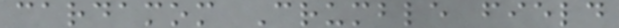cardamom Crumble field
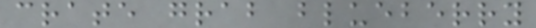crate grab blueberry
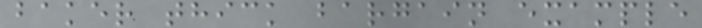baker thick bargain example
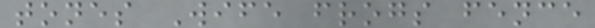tones Wife frogs fence
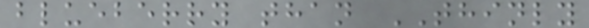blueberry than THINLY
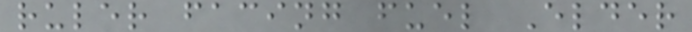ruler facing fuel Elder
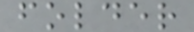folder
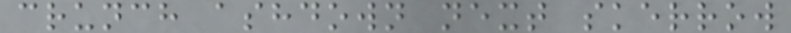crunch ashdown next skerrow
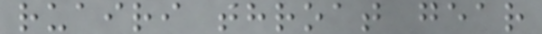ruairi throat gear
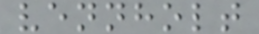vennholt
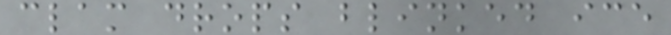clam drops blinked ice
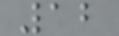12
